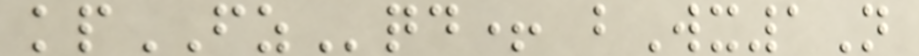kpFZqd+ bWx1N
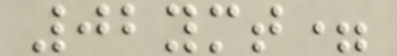02ymt=
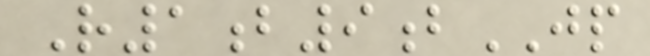R1b9bJP
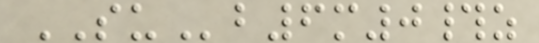SUb6m0#z
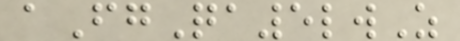aFgQa5lwZ
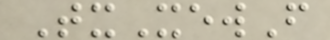TxXewF
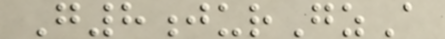G8jurGzA
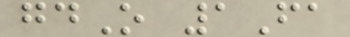gdO 1Fa
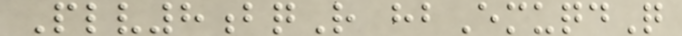Plv8bqR hbEmuqdQ
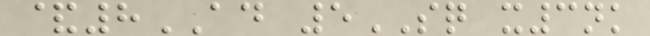&8AD 5SQ x3nk
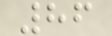86
